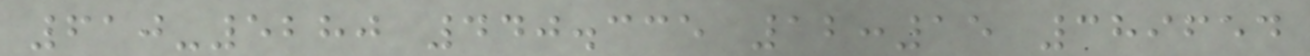610-5280 440.335 12:15 389654
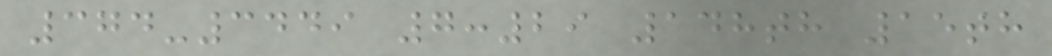374-3449 7:29 148th 15th
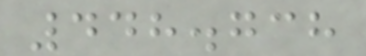448.738
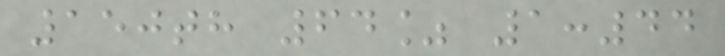150th 64% 1:44
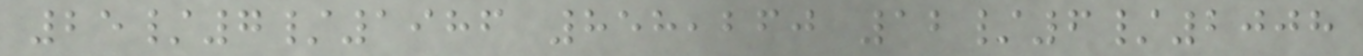25/7/1986 858,260 12/6/2008
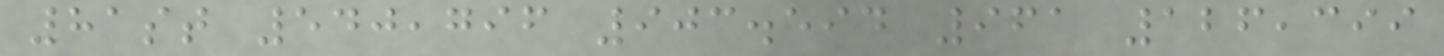81st 540,796 903.594 961 126,399
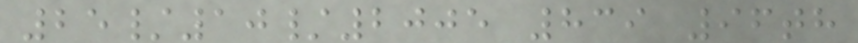25/10/2005 839 96th
